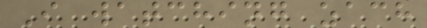I watching zach
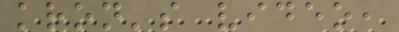kron's video,
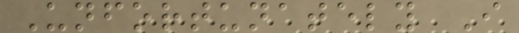Unfortunately I
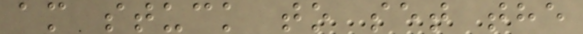am stuck to set the
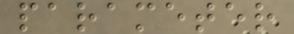parameter
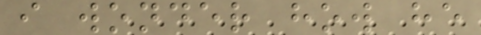i wonder how he
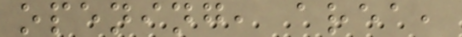opening, area,
